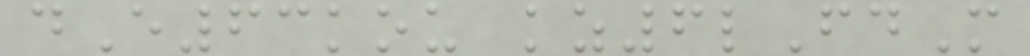dE63kou kz6lFdM
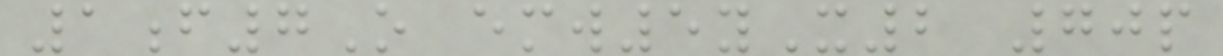1f7O emw5yX2 70p
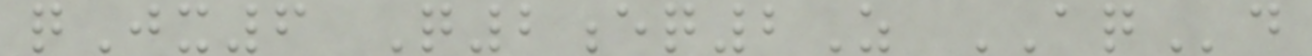qJx6 Q2eq2Z AQd
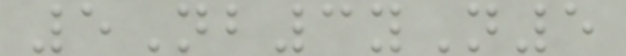5Nb3yN5
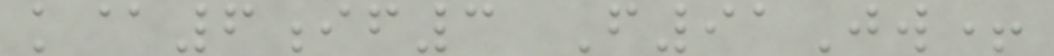k@6if3 F91Jw+
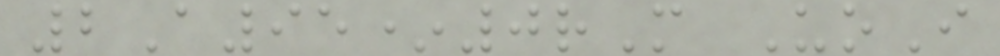2A95*0rM UoI
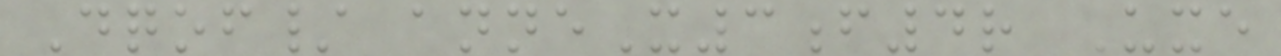Dqof/ anneX3f4r Uxe
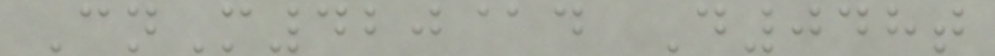CnM420@d D048t
